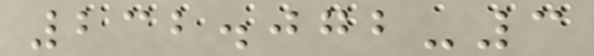232.072-3
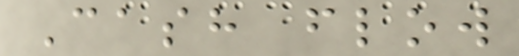Cash flow
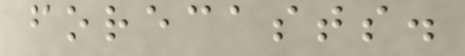forecasts.
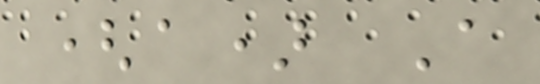(a) A
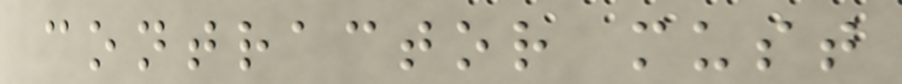contractor must
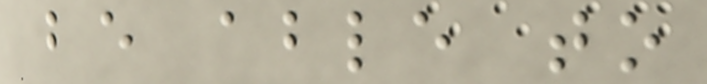be able to
